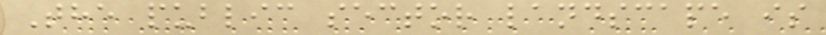The public sector landscape is
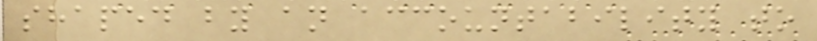shaped by an accountability to
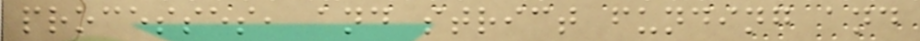processes, and strict funding and
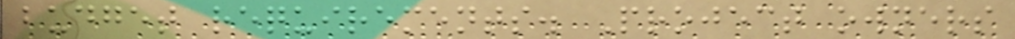budget requirements. Project owners
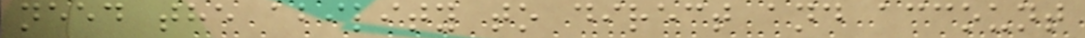need the ability to direct and account
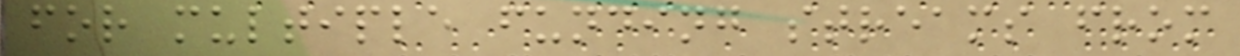for multiple funding streams from
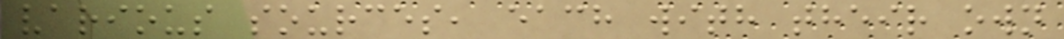various sources, each with their own
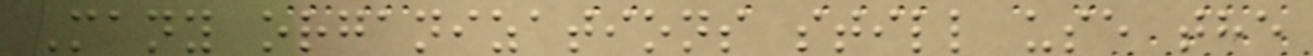Many organizations still use the
